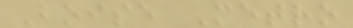Boise Metro
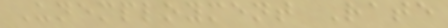Unemployment Rate
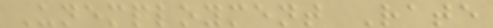Unemployment Rate
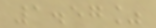1.57%
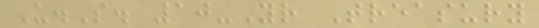U.S. 10-Yr Treasury
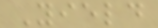Yield
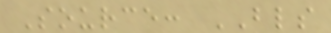Source: BLS
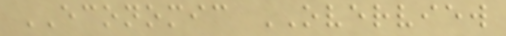ECONOMIC OVERVIEW
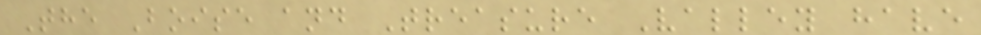The Boise and Treasure Valley have
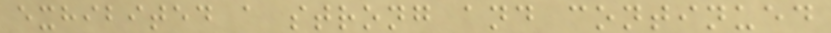exhibited a strong and continued
